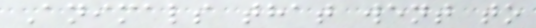Animals that went to
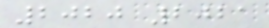2020 2021
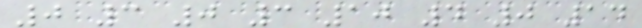0 3 0 3 10 4 0 14
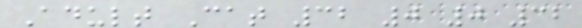Adult Cat 32 0 0 32
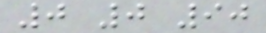0 0 90
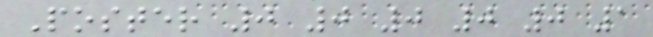Poster 0 0 0 0 0 1
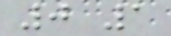0 1
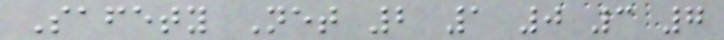Safety Net 2 1 0 3 7
